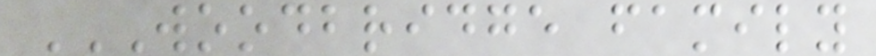WOODBRIDGE FAMILY
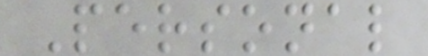Personal
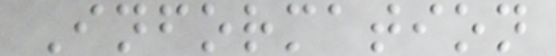Information
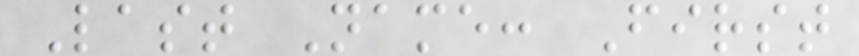Last Name: First
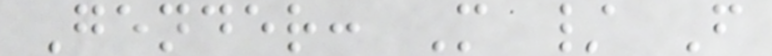Gender: M / F
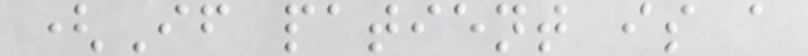(If patient is a
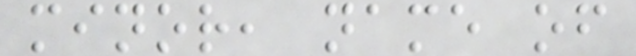minor, name of
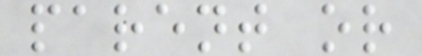parent or
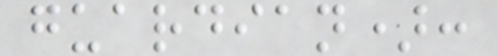guardian):
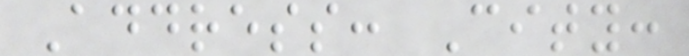Address: City:
